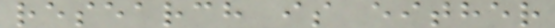research is either
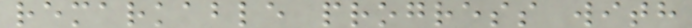remarkable progress with
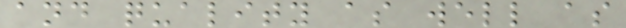and quality as well as
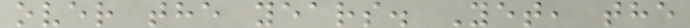over the years. Yet, the
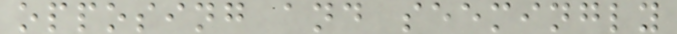opposing and seemingly
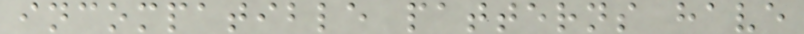incompatible patterns have
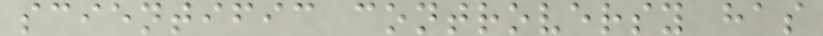scientific controversy has
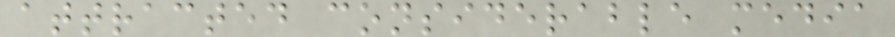attracted considerable media
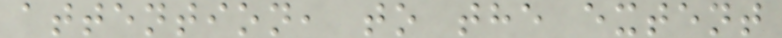attention, to the extent
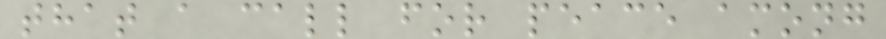that a call for peace among
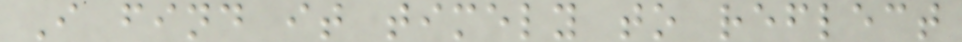I find it timely to reflect
